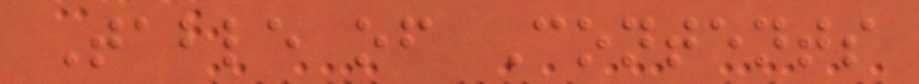Table of Contents
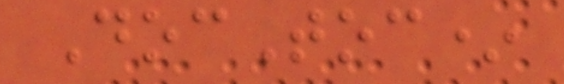DocToc*
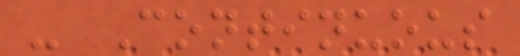- Continuous
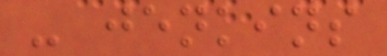- jenkins
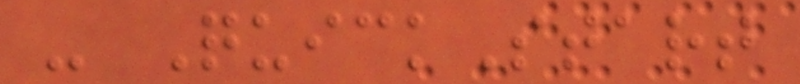- QuickStart
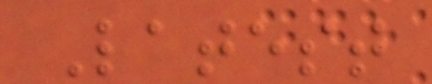Latest
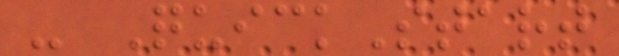- QuickStart
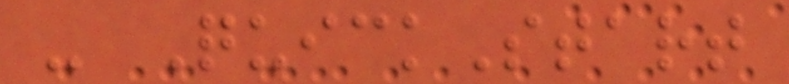- QuickStart
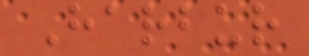Harbur
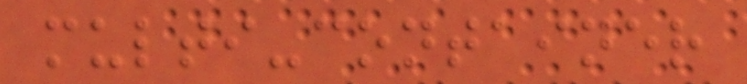multi-container
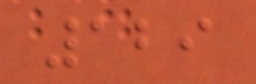129
